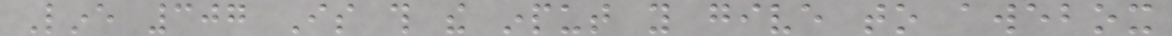Line 307 Is this the input you give to awebox
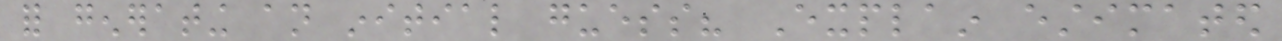for generating an initial guess? Explain estimated
